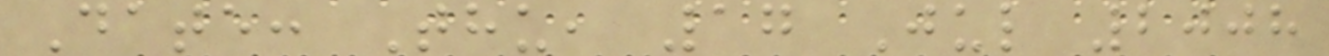Date: Thu, 17 Jul 2008
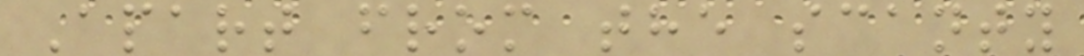Apart from the scanty
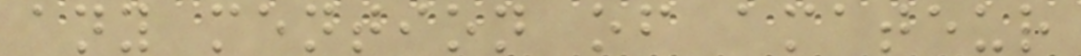any mention of amateur
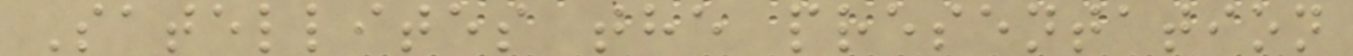Satellites the presentation
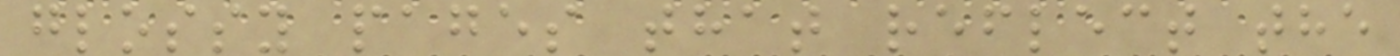glossy pages that reflect the
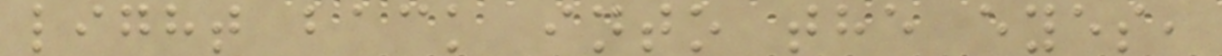light back into the eyes,
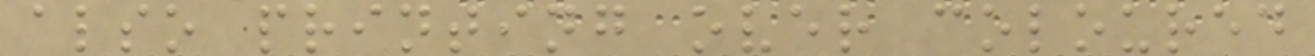also printing over coloured
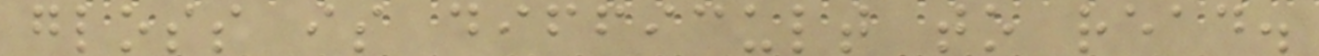gloss is difficult to read.
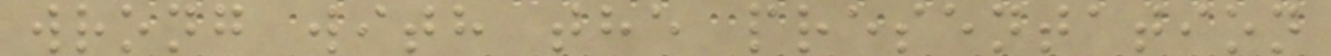wrong with the presentation
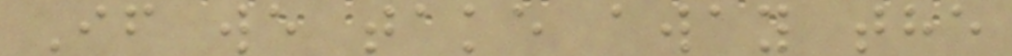If we take away the
